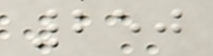250
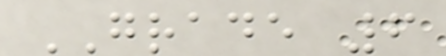GRADE 6
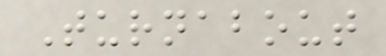Turnabout
